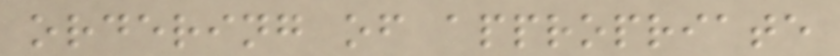ordering of appropriate
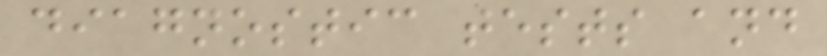diagnostic tests and
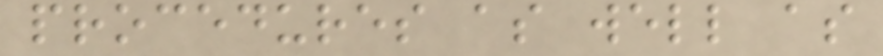procedures as well as
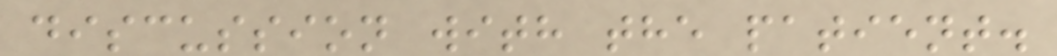discussion with the patient.
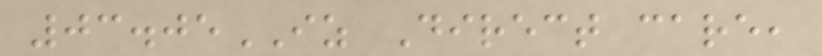03.05IZ Direct care,
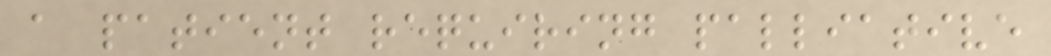a patient requiring palliative
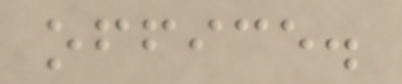office.
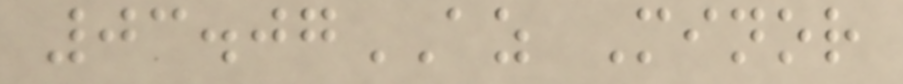03.07AZ Minor
